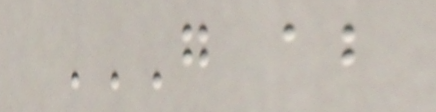G AB
